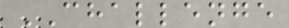CHALLENGE
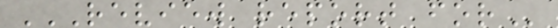REVIEW REPORT FOR
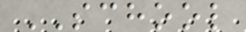SCHOOL
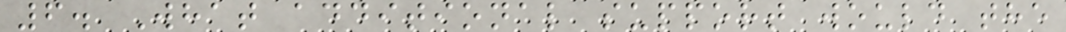6. What additional support would the
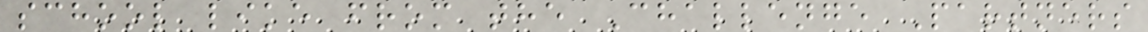school like from the Challenge Partners
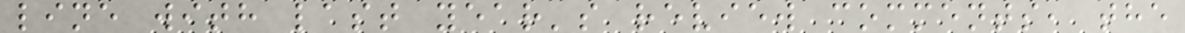line with last year's review comments, the
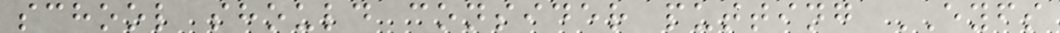school should consider putting EYFS
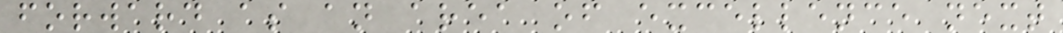forward as an area of excellence next
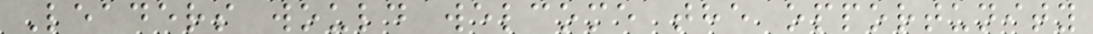Leaders would welcome the opportunity
